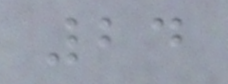24
